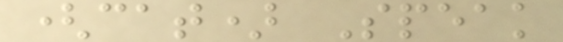(cat) Speak
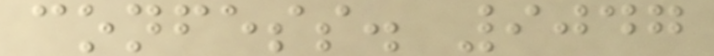confess. 9047
